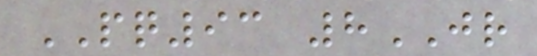PQ93 8JR
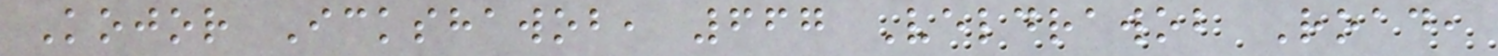Kojor Ickshawob, 667 Veldrawob Road,
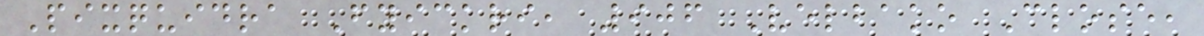Pixquidra Fyickri, 906 Velbako Close,
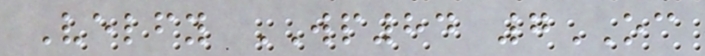Velfy WP84 7OC
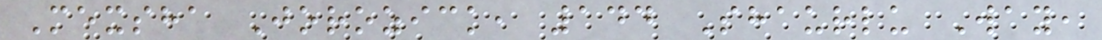Mexsha Jorozick, 144 Shaurlu Way,
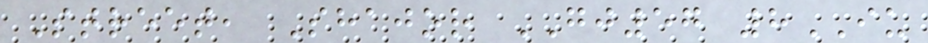Street, Shajor GJ57 8IU
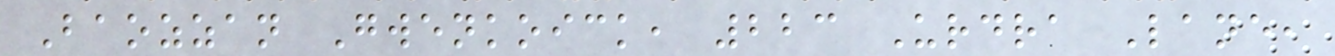Baozzan Gwenkoick, 223 Urdra Lane,
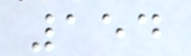154
